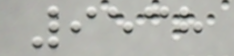9538
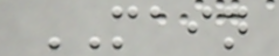MAIN
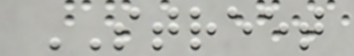STREET
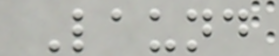Laund
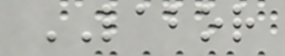LABOR
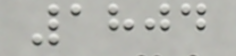1804
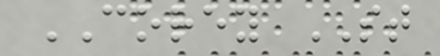COREY ST
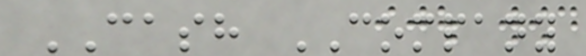CASH COMPANY
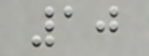10
